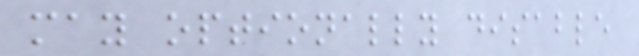may optionally disable
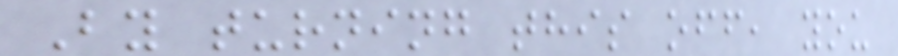By turning this off, you
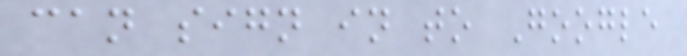can sign in to Google
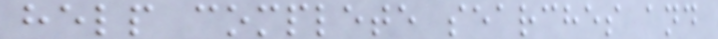help complete searches and
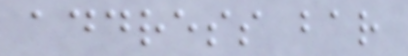address bar
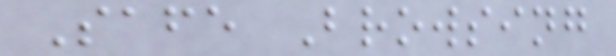Safe Browsing
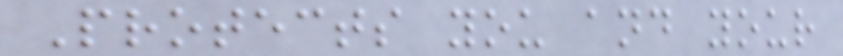Protects you and your
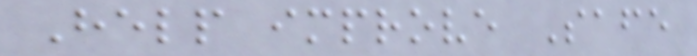Help improve Safe
